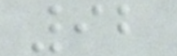92
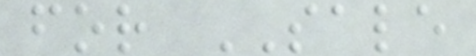for SALE
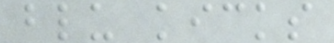blu kicks
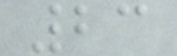23
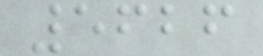5626
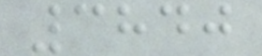3840
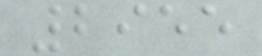2955
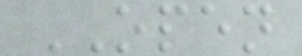OPEN
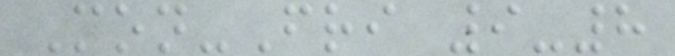Mon-Fri 9-8
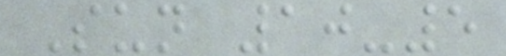Sun 10-5
